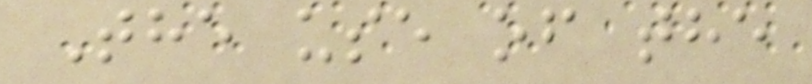The use of the
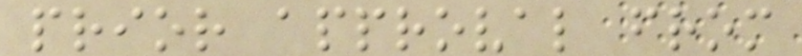prior approval from
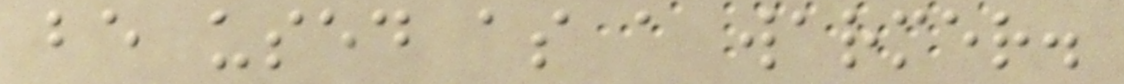be used as a warmer.
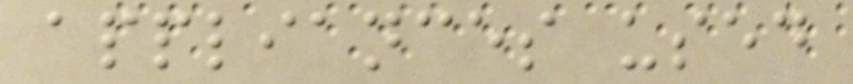appliances used
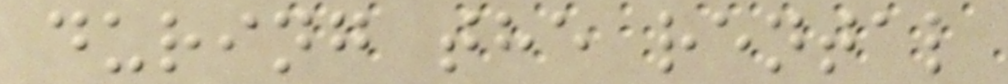during the rental
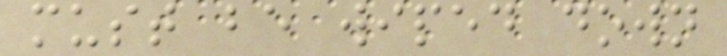must be wiped down
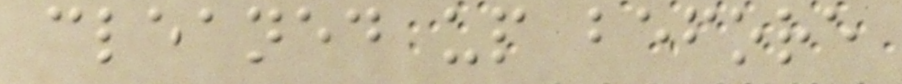cleaned up before
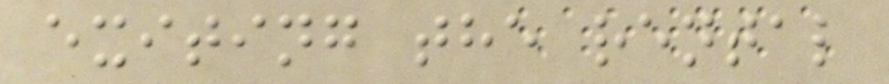exiting the rental
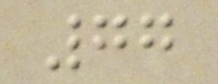77
